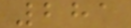281
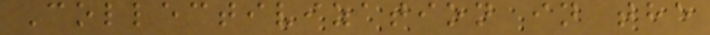Collectivization in the
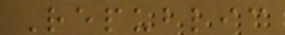Republic
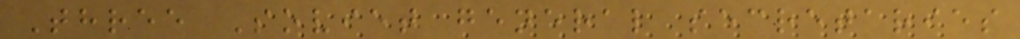Three Soviet general secretaries
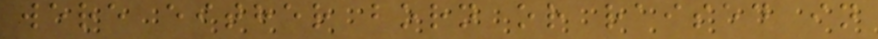were either born or raised in
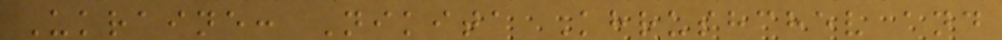Ukraine: Nikita Khrushchev and
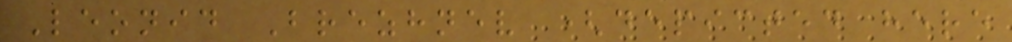Leonid Brezhnev (depicted here
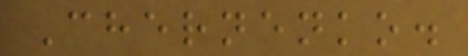Chernenko.
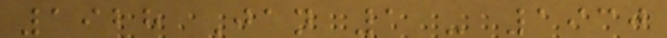1928 Jan 1 - 1930
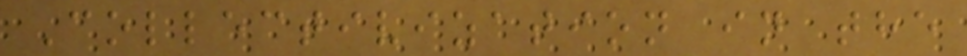Collectivization in the
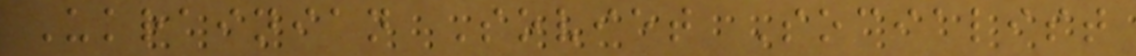Ukrainian Soviet Socialist
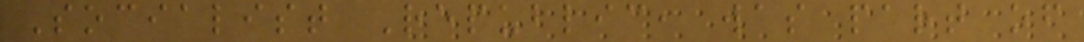Socialist Republic, was part of
